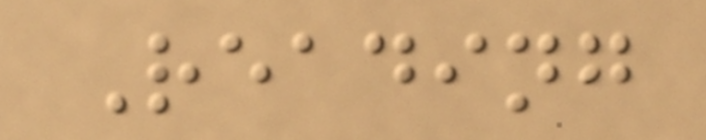Reading
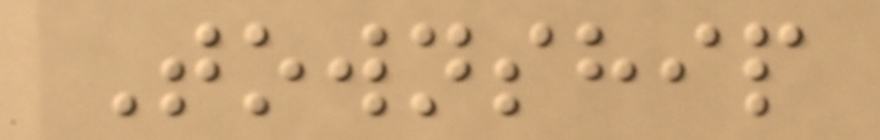Township
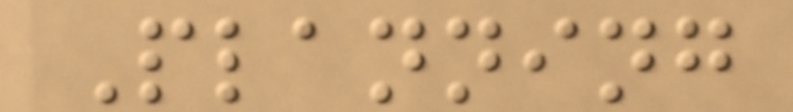Planning
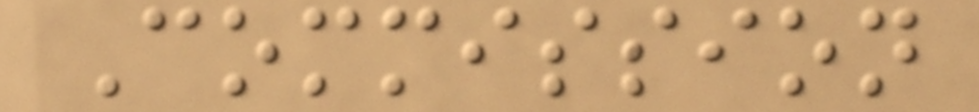Commission
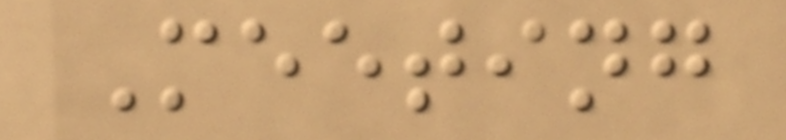Meeting
